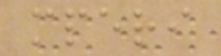mperi
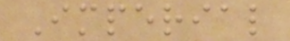Imperial
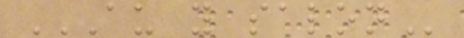AU Y SALON
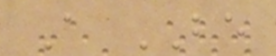A BE
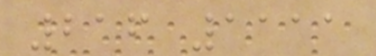216 1111
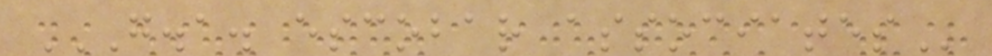G.A. ESCOBAR ASSOCIATES
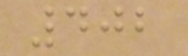402
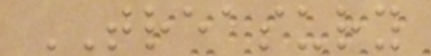TREASURY
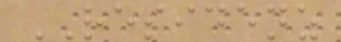RESIDENZ
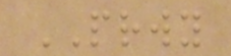PRWY
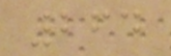264
